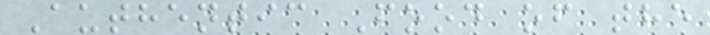Authentic Food of the
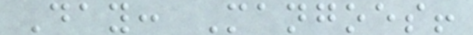Day: Mangoes!
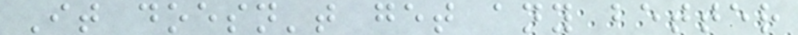It doesn't get any better
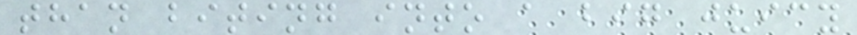than biting into a big juicy
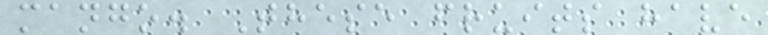mango. These fruits have
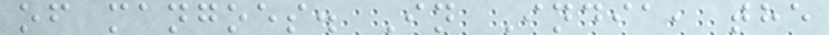of mangoes. In India, the
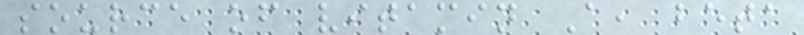source of vitamin A, beta
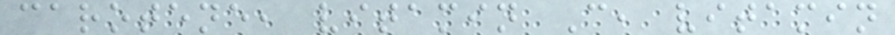carotene, vitamin C, vitamin
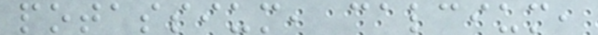potassium, calcium,
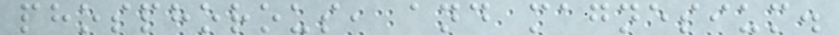phosphorous, and magnesium.
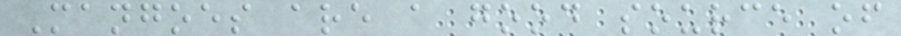Mangoes are a good source of
